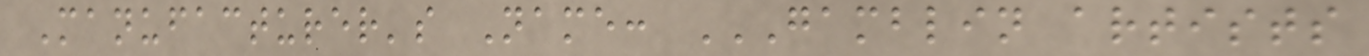Manufacturer's Name: GAMBLIN ARTISTS
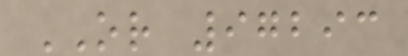OR 97293
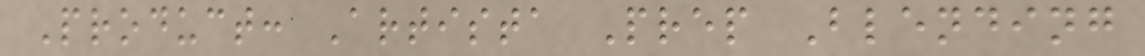Product: Artista Prep Blending
